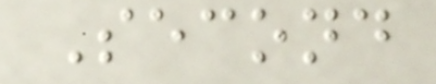Second
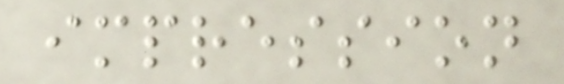impression
